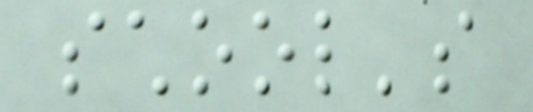school's
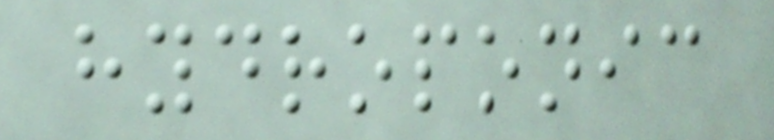hydroponic
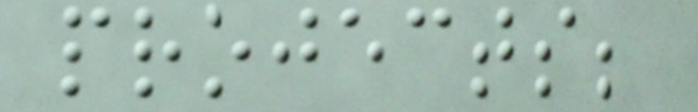projects;
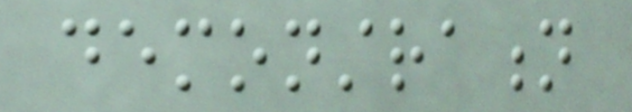demonstration
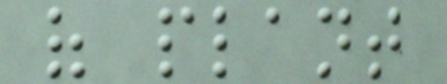of plant
